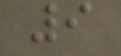9
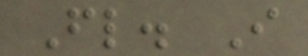Fl. I
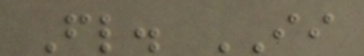Fl. II
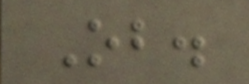Ob.
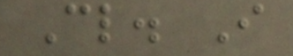Cl. I
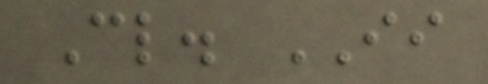Cl. II
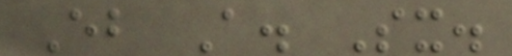Eb A. Sx.
